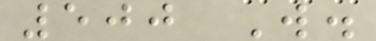500 W.
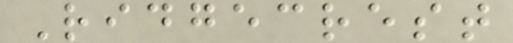Ridgecrest
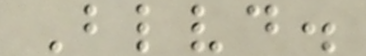Blvd.
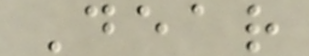Dear
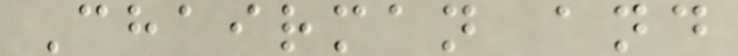Chairman and
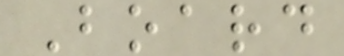Board
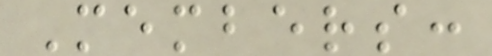Members:
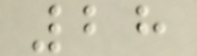28
